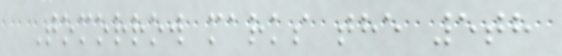Tomorrow marks the 5th
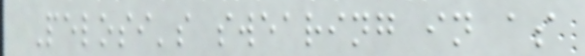Pelosi's swearing in as
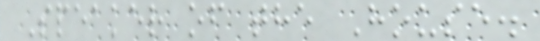Speaker of the House.
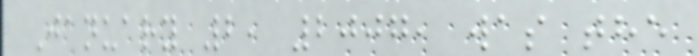January 2, 2007, was the
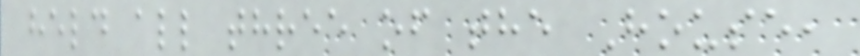held all three of the House,
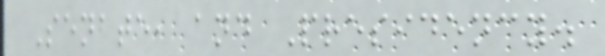Senate, and Presidency.
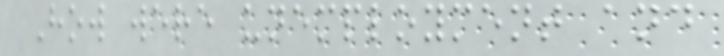How were unemployment and
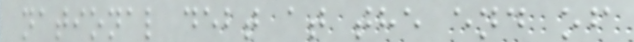national debt at the end of
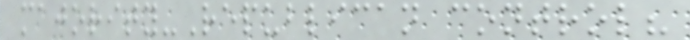majority-Republican control?
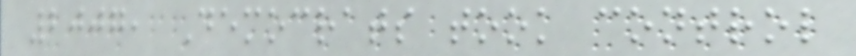2007, Democrats took control
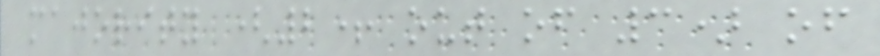majority (2+ out of 3) of
